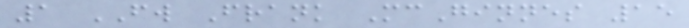1 FW Frank McGinnes 15
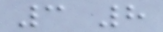3 8
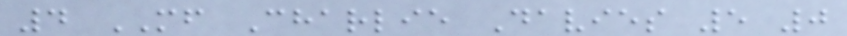4 MF Charlie Davies 5 0
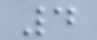4
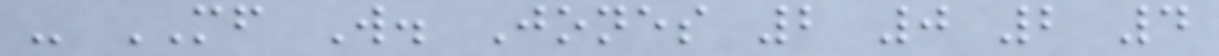- MF W. Jones 2 0 2 4
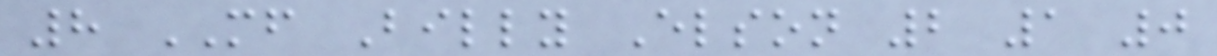8 MF Billy Elson 2 1 0
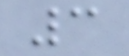3
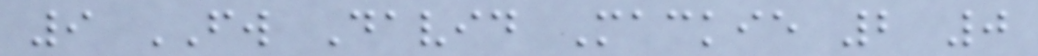9 FW David Mackie 2 0
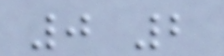0 2
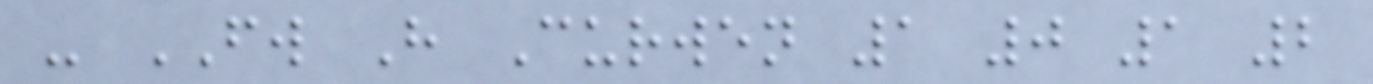- FW H Curwen 1 0 1 2
